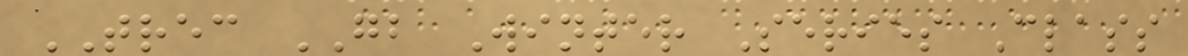TREC GB Winter Series Class
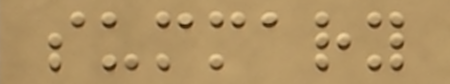summary
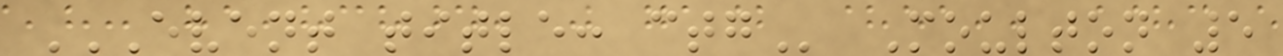EVENT TITLE: CTG Moulton 5
